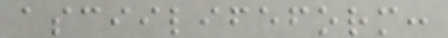asciilifeform:
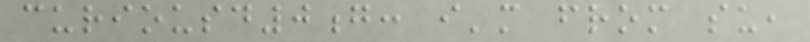curiousd0g: i'm from su,
